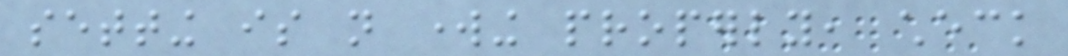setting is not working properly, check
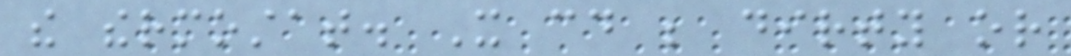the thermostat. It could be dirty or
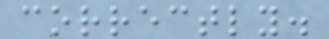correctly.
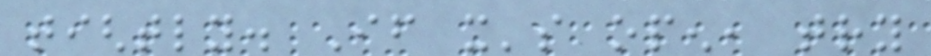tightly. If it's open, try
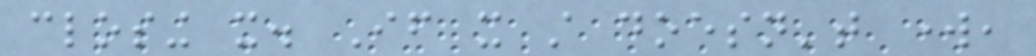closing it. If it still doesn't work,
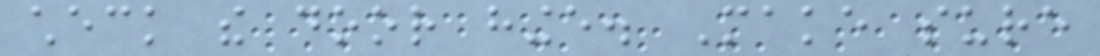check the door hinge. Make sure
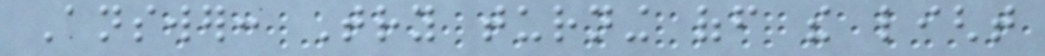Answer: Try turning off the light
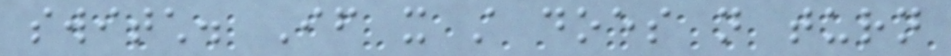switch. If it still does not turn
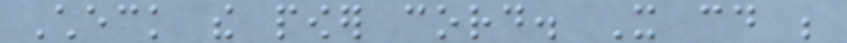Check the power cord. It could be
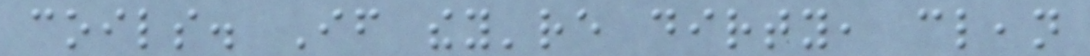coils. If they're dirty, clean
